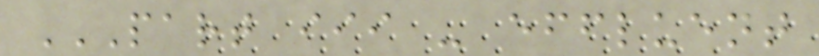PART III - EFFLUENT
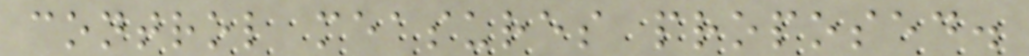control measures proposed.
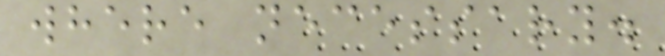where necessary.
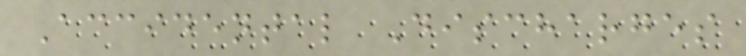Accidental Discharges
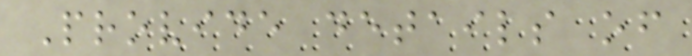Provide details of
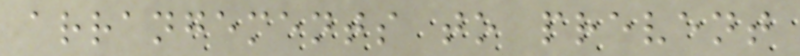arrangements to prevent
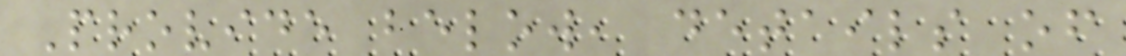Provide below, details of
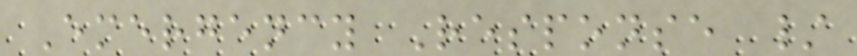Emergency Response /
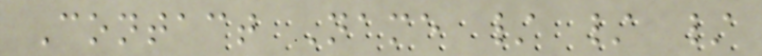Contact Name / / /
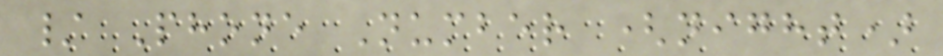/ Phone Number (night)
